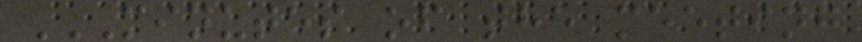MINUTES OF THE MEETING
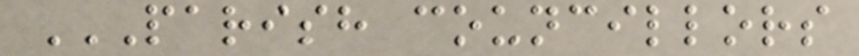PARISH COUNCILLORS
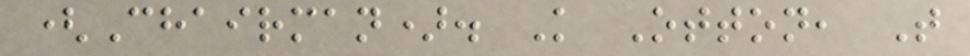(Chairman). K Otton, T
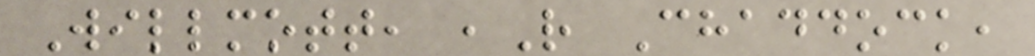Willmott, ,R Chaddock,
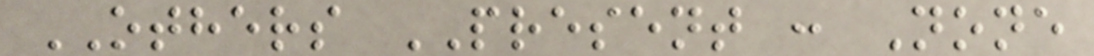OTHERS PRESENT : None
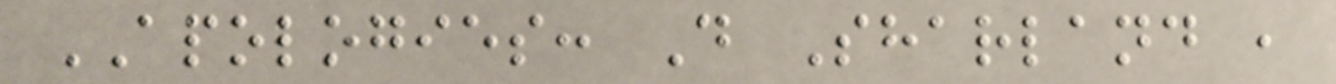APOLOGIES: D Sharland ,
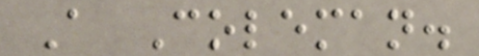A Coleman.
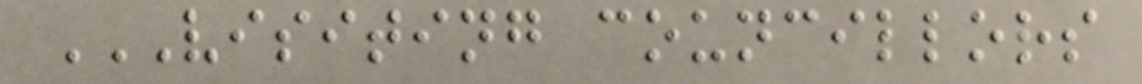VISITING COUNCILLORS
